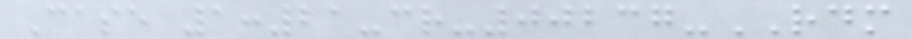Case 1:21-cr-00237-RDM
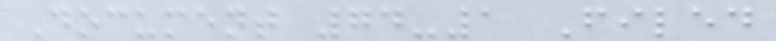Document 74-1 Filed
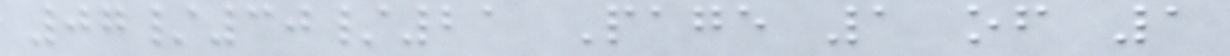07/30/21 Page 1 of 1
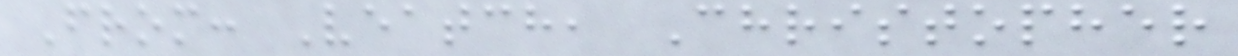From: Veatch, Christopher
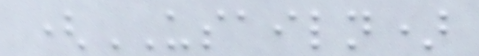(USAILN)
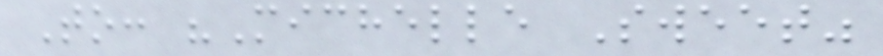To: "Michelle Sweet"
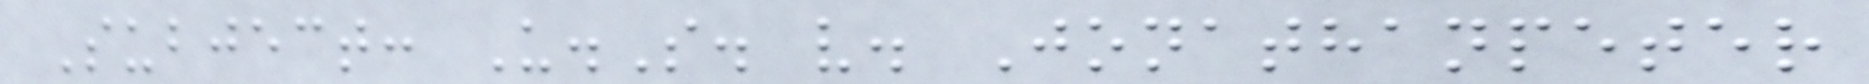Subject: U.S. v. Jonathanpeter
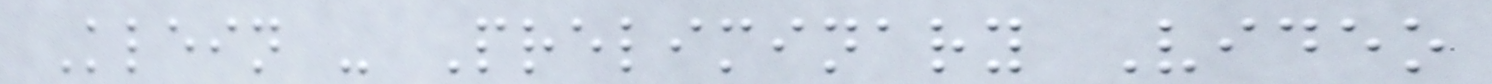Klein - Preliminary Video
